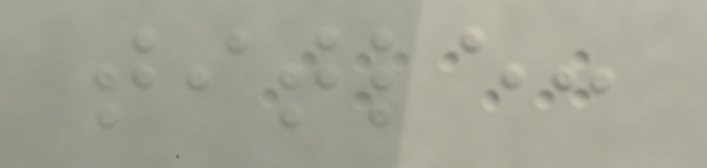title:
